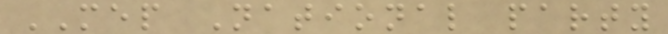MEP National party
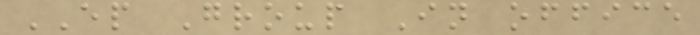EP Group In office
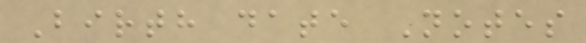Birth date Notes
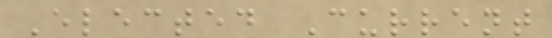Elected Current
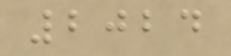2024
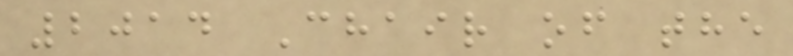2014 Chair of the
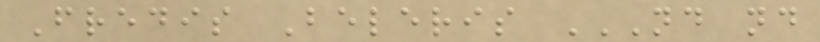Fredis Beleris ND ND
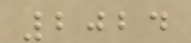2024
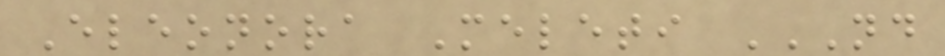Eleonora Meleti ND
